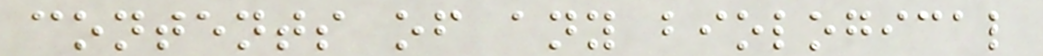contents of any biological
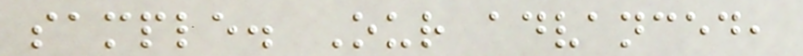sample. Our advanced,
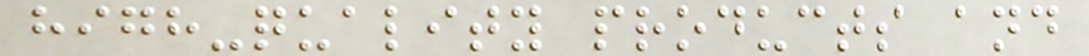high-quality products and
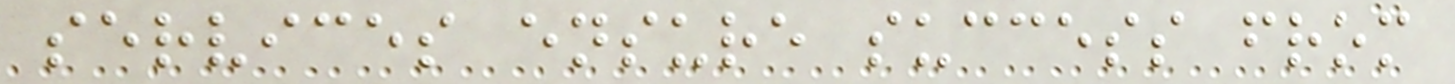services ensure success from
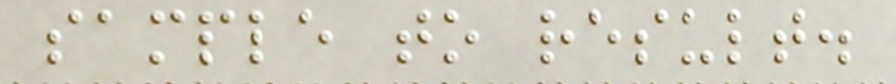sample to result.
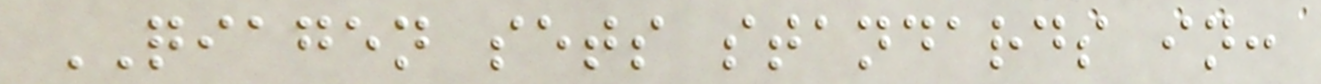QIAGEN sets standards in:
